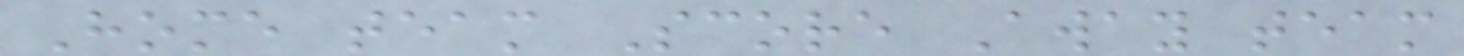Home team Score Away team
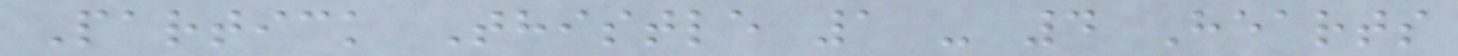Partick Thistle 1 - 4 Hearts
